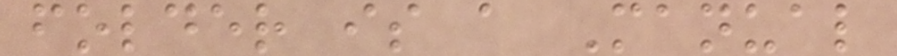folder is a Manual
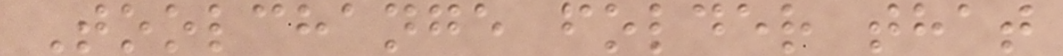Toolchange folder that
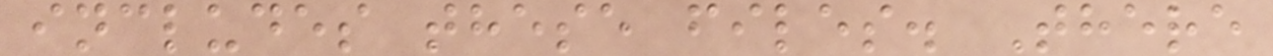includes these files. There
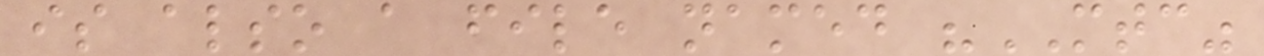is also a file named "MTC"
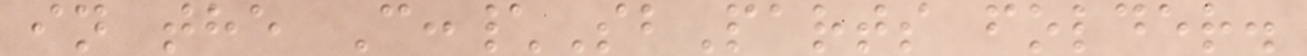in the C:\SbParts folder.
